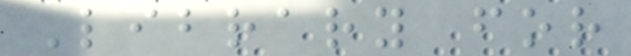Library for
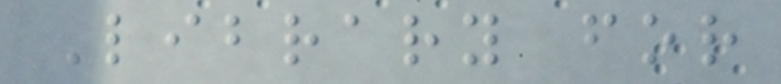Library for
